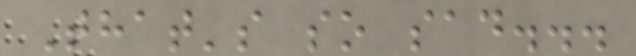That's so sad...
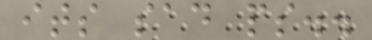its sad ps..
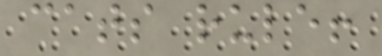cats rule!
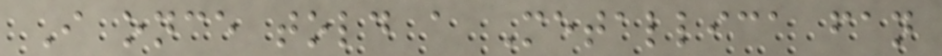I once told a Metallica fan
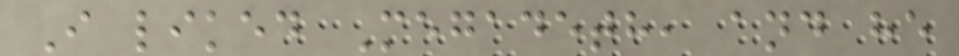I liked Megadeth, and he
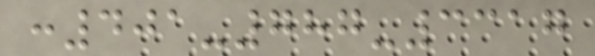:401-787-3317
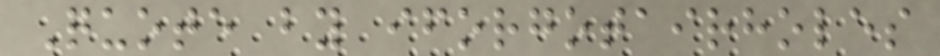Quote by iforgotairholes
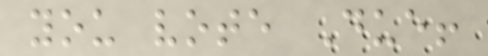you vote Due!
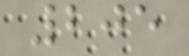205
